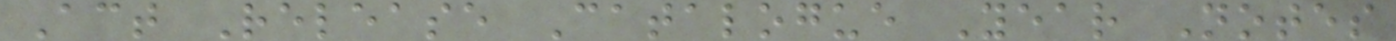Act Release Catalogue Year Notes
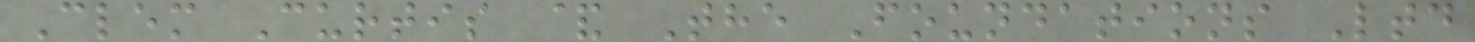Clem Curtis & The Foundations Ltd
